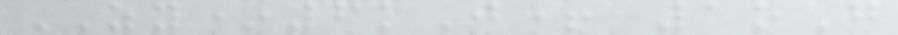ZY*6kJ+ 1oG
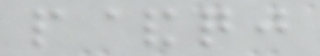p&qj
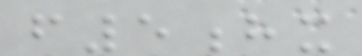f5hx
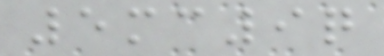5mc9q
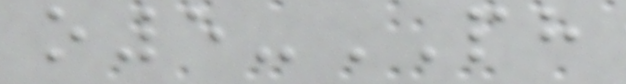o5-PH
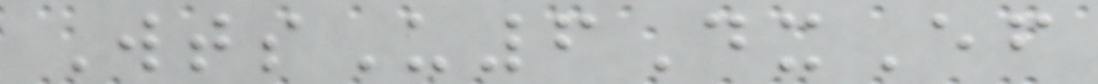WtsU6DxEf
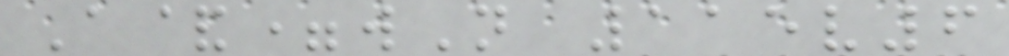A&=wN 115v6
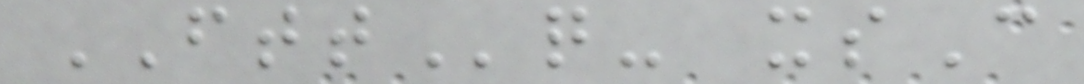FTTq- xsC
